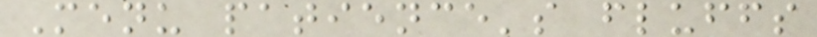Menu patience's fluffs
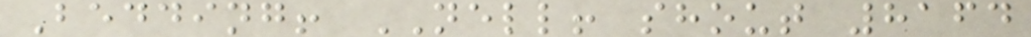Bedding! NELL! shout 8164
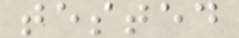tested
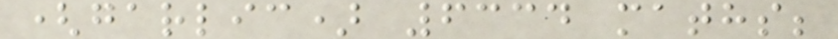(garlic) 6334 maths;
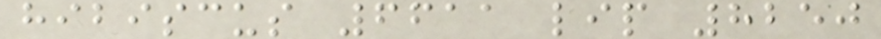hibiscus 6611 lip 8250
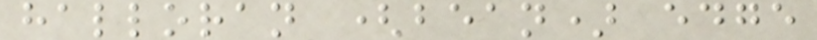halloran (bean) edge
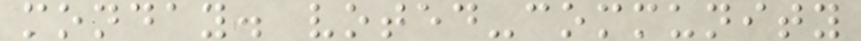monday. voted-community
